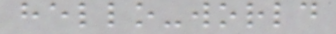hello-world
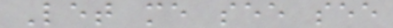Let me see see
